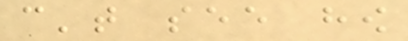can't see how
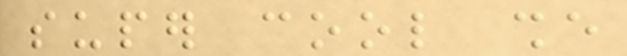super cool she
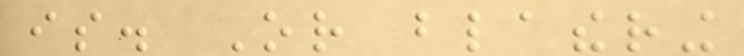is. Or blathering
